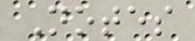Notes
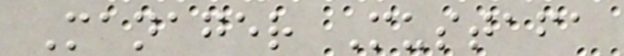Manager Mustafa
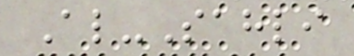Al-Sahli
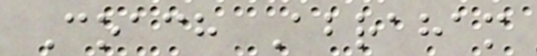Coach Abraham
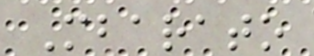Mbarato
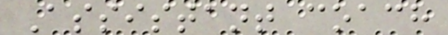Assistant coach
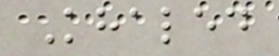Khaled
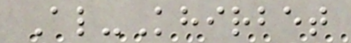Al-Khirbet
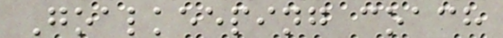Goalkeeping coach
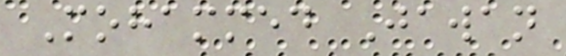Mohammed Jawan
